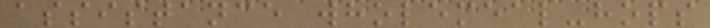assistance wholemeal-hops
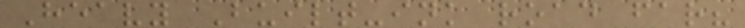Heavy Built-ink road far?
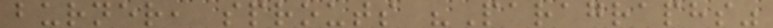burner, sprouts "Paragraphs"
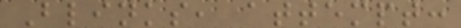Blinks, attempt:
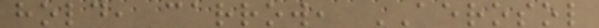hold, carrow, AEROSOL
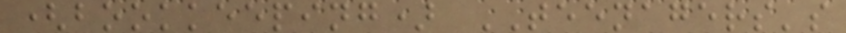(bookkeeping) TEENAGERS's
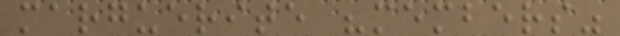marguerite "members"
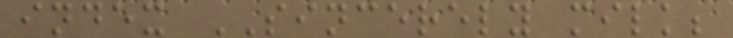index SINCERELY milk;
